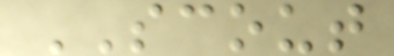SCOUT
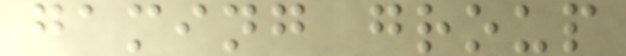gaming group
